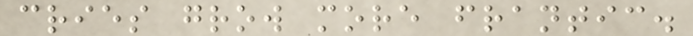cries grow more frantic.
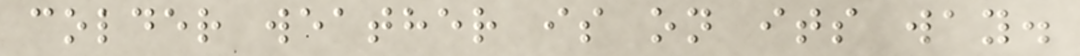colder weather is on its way.
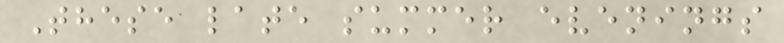These late summer evenings
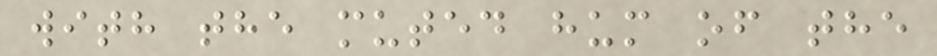with the muted hum of the
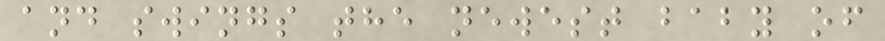and swings the newest baby of
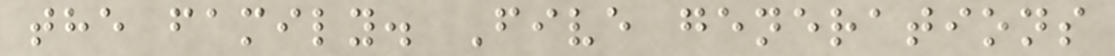the family. Five generations
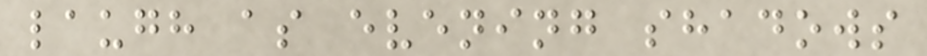laugh as evening shadows
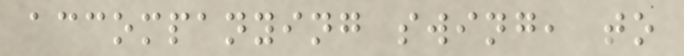accompanying swing, to
